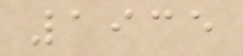1935
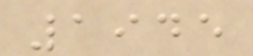1945
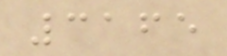3165
